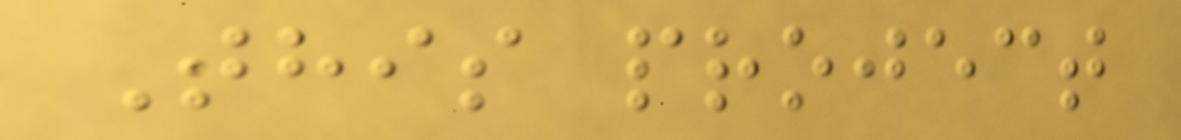This project
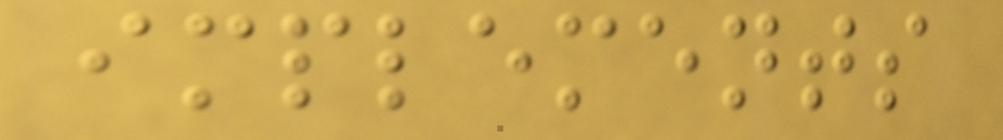implements
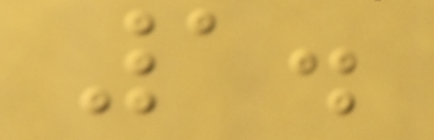1.
